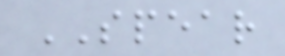SPEAR
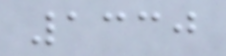1330
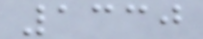1330
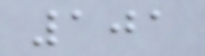101
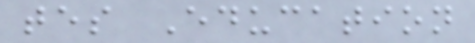tes Education
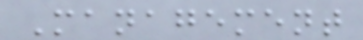Management
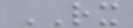RX
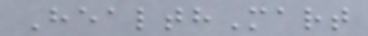HealthMart
